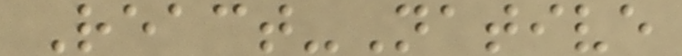React-Native
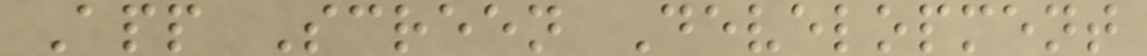App Screen Development
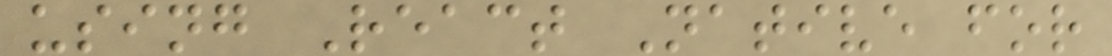using React Native for
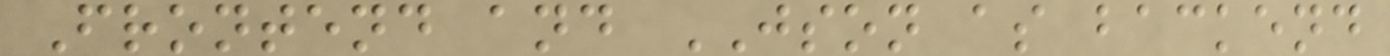Frontend and JSON as backend
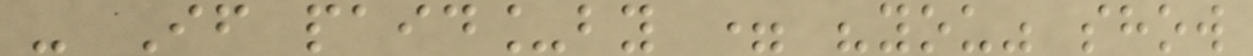- If paid_by = "you" show
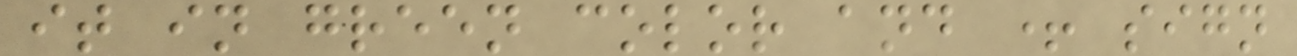it in green color and + sign
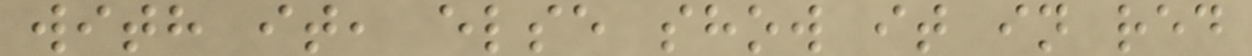with it, else show it in red
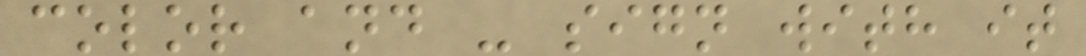color and - sign with it
